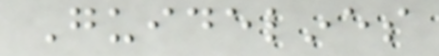Guidelines
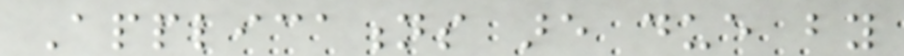Applications are due by
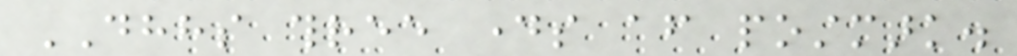DHHS three days after postmark.
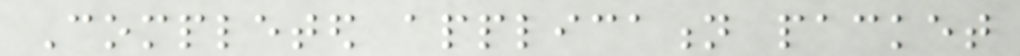Completed application packet
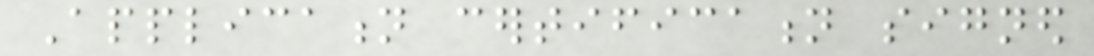Application certification signed
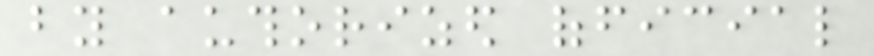by authorized official
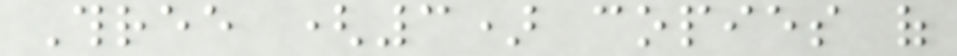Three (3) copies of
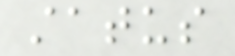status
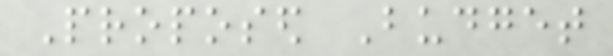Proposed Budget
